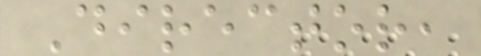Director,
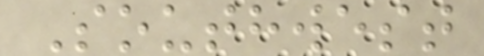Southwest
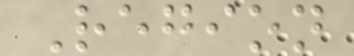Region
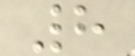8
